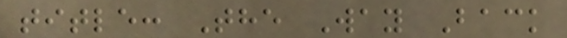title: The Way Back
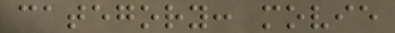category: movie
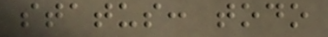status: todo
